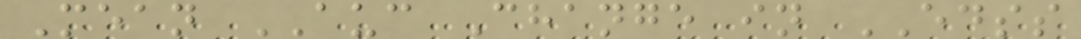Mean AUC Change in EDSS
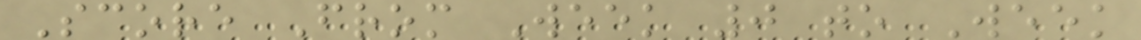Score From Week 0 to Week
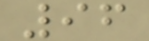96
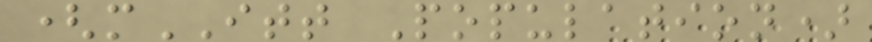(mITT Population)
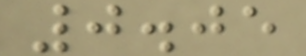0.05
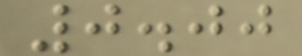0.00
